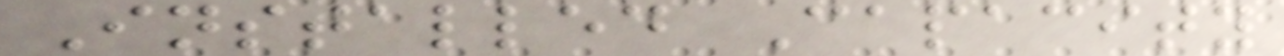Installed Capacity
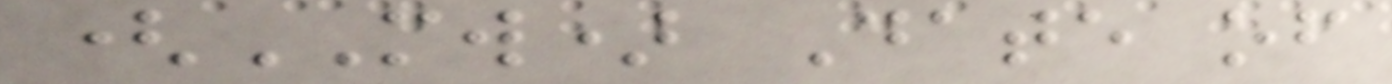(MW) Date of
